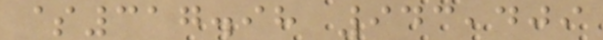$317.98 943,409
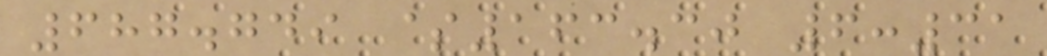687.749 $163.30 6:31
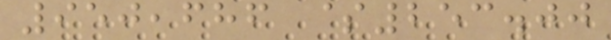950,686 $253.00
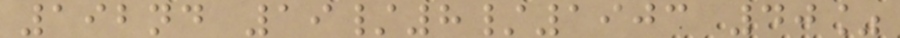192nd 19/8/1903 40%
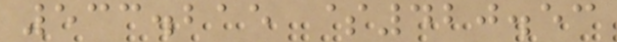533.215 $420.53
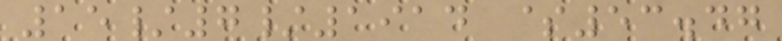15/7/1914 $53.47
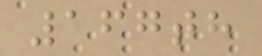167th
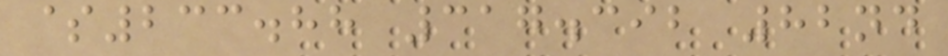$233.88 317.392 82nd
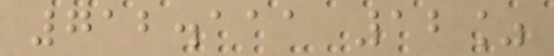712.111 12%
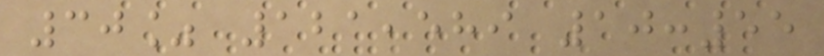30% 121,589 10:55
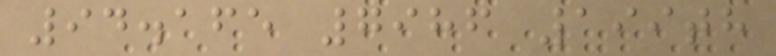94.165 7986 199th
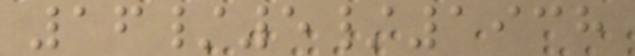16/5/1938
